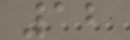12
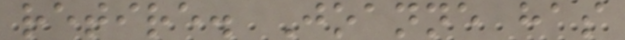retire. Joanne has
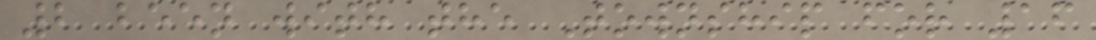2 been with the Township for 16
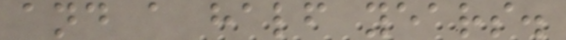and a half years.
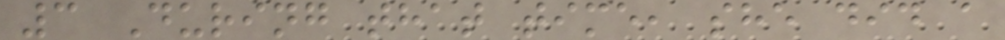3 During that time, she did a
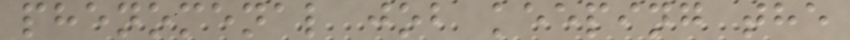phenomenal job keeping the
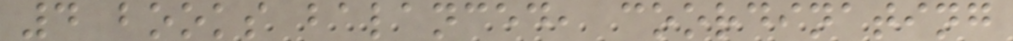4 books balanced, coordinating
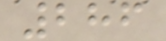286
